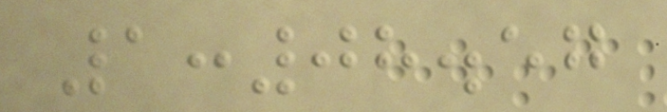1:08.57
